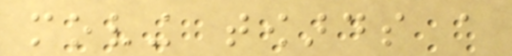moving towards a
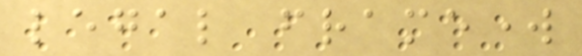legal framework
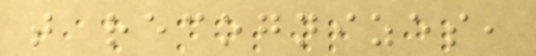that recognizes,
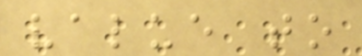value to
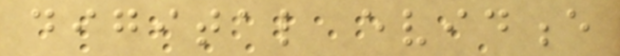digital evidence
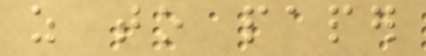as to paper
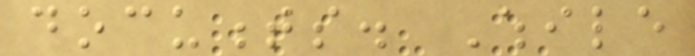documents. While
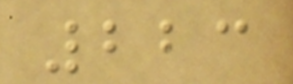223
